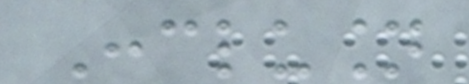Conclusion
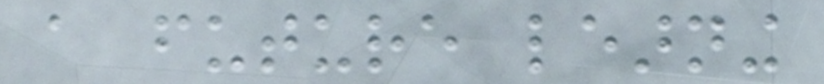a future learning
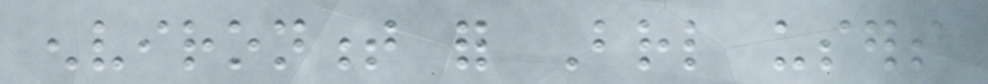environment for Braille users
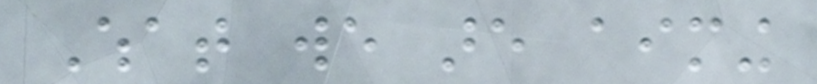What we are aiming
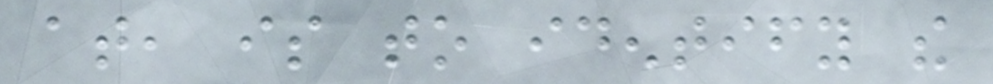at, is to identify the
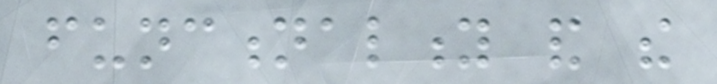functionality and the
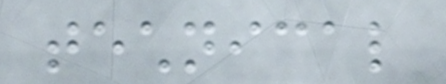technical
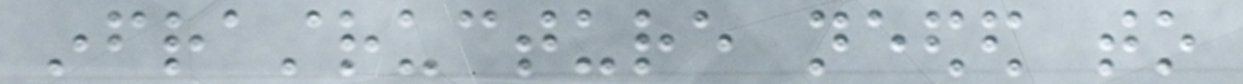infrastructure needed to
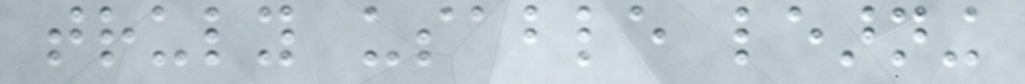truly usable learning
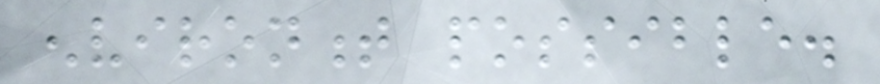environment possible.
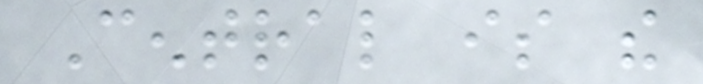Central is the
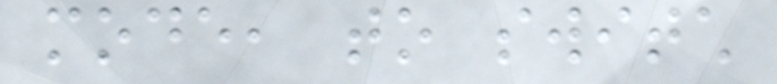mode, to switch
